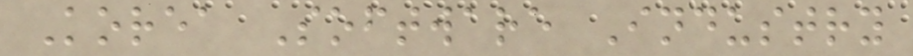Korea Software Industry
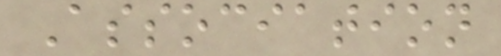Association
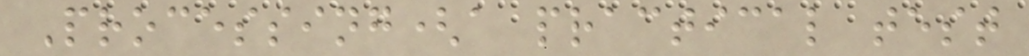Processing(a practical test
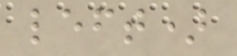left)
